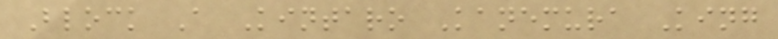Block A Kintaro Kanemura King
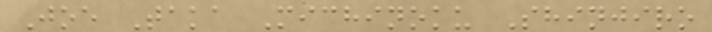Joe Taka Michinoku Shinjiro
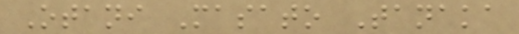Otani Masato Tanaka
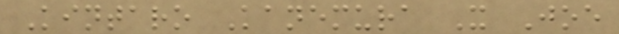Kintaro Kanemura X Joe
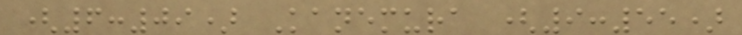(6:09) Kanemura (9:55)
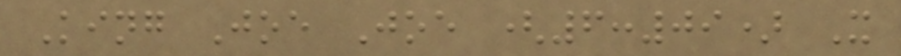King Joe Joe (6:09) X
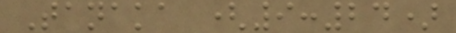Tanaka (9:24)
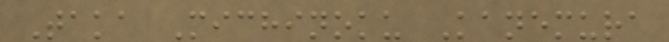Taka Michinoku Kanemura
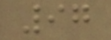97
